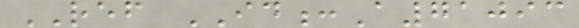REF ID:A71093
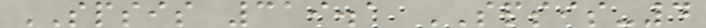SPSIS 319.1 SPSIS-4
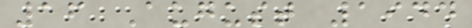16 August 1944
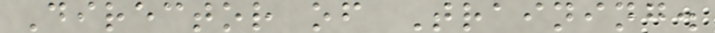Director of Training.
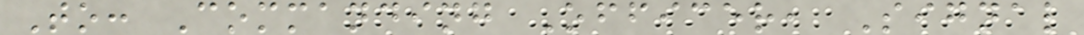To: Commanding Officer, Signal
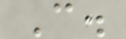C.
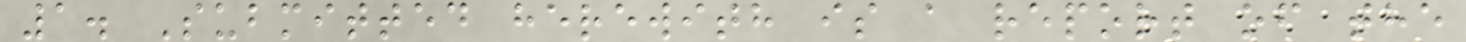1. Submitted herewith is a report of the
